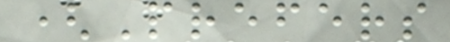(Prefers
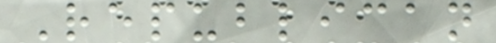Republican
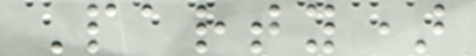Party)
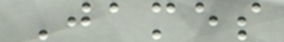James
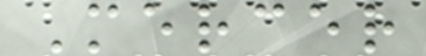Mercer
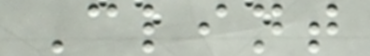Clint
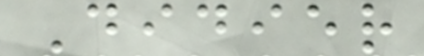Didier
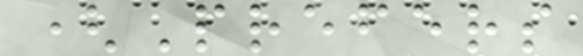(Prefers
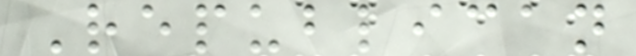Republican
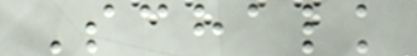Schalk
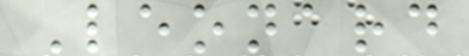Leonard
